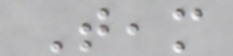Team
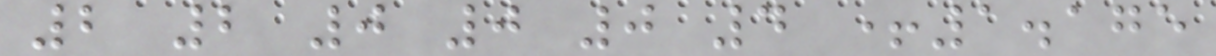2 2 0 0 0 4 +1.175
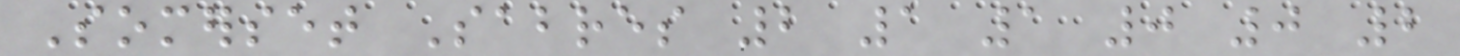Somerset Sabres 2 1 1 0 0 2
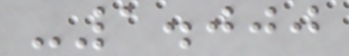-1.000
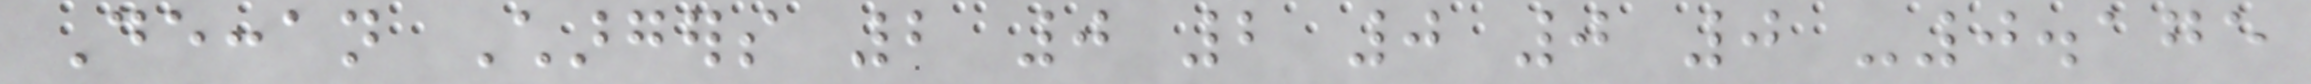Deccan Chargers 2 0 2 0 0 0 -0.175
